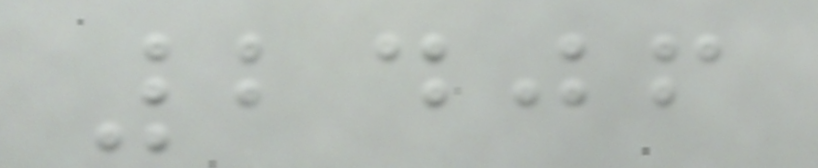2406
